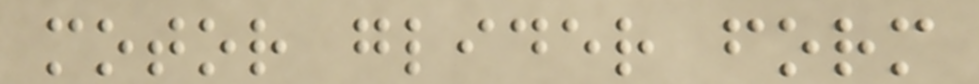motor glider form
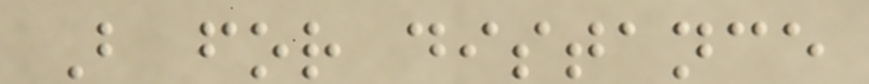B for distance
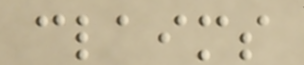claims
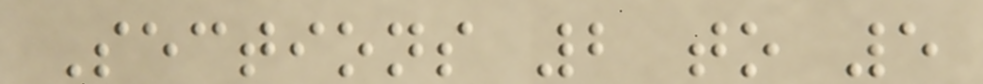Sections 2 to 5
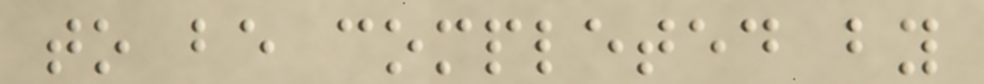to be completed by
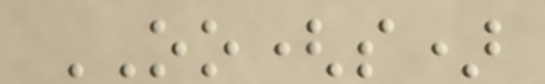OO(s)
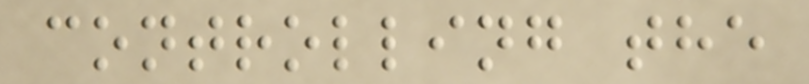controlling the
